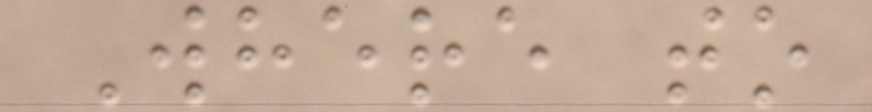Where to
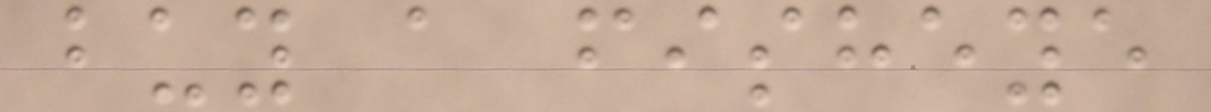buy a fisheye
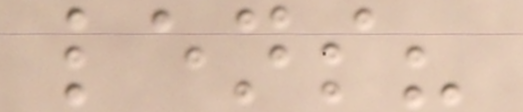lens?
